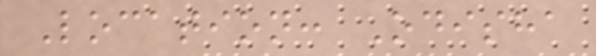Location: Odisha
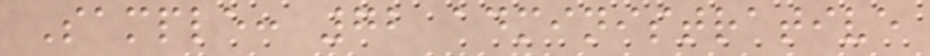Sample: 72 administrative
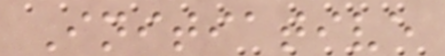Initiative
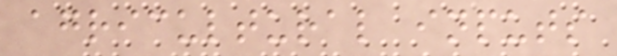agricultural inputs
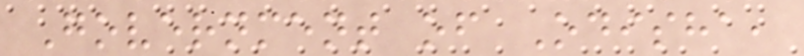Government of Odisha,
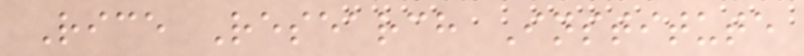Rice Research Institute
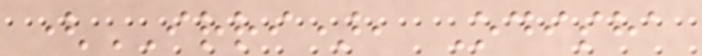(IRRI), Odisha
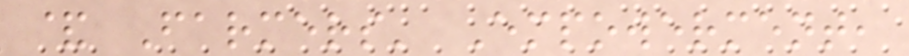& Farmers' Empowerment,
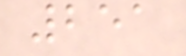251
